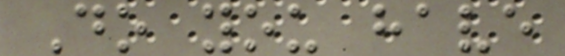Do you have
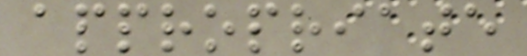appropriate
